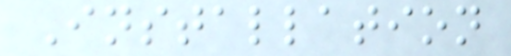Installation
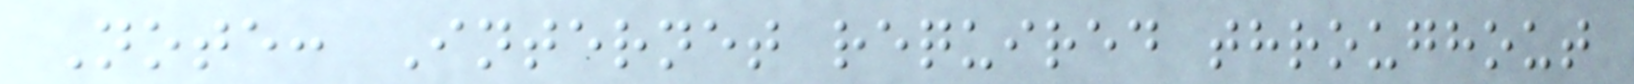Note: Internet required throughout
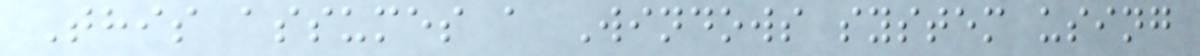This assumes a Windows system using
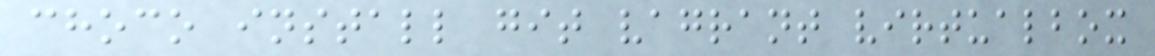choco install git vagrant virtualbox
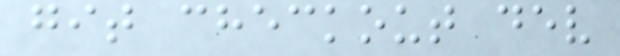git checkout dev
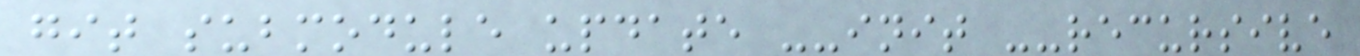git submodule update --init --recursive
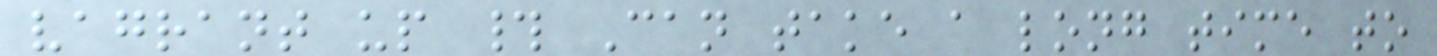vagrant up # Can take a long time to
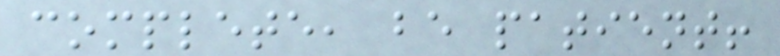complete, be patient!
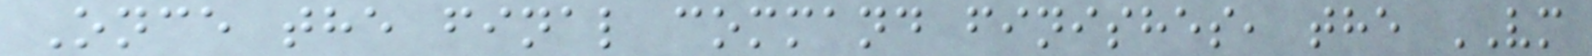Once the final command finishes, the VM
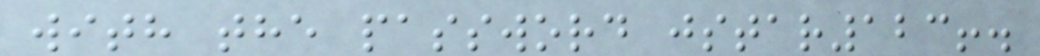with the password jstar123!.
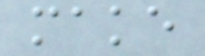make
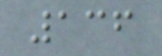136
